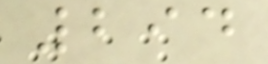294
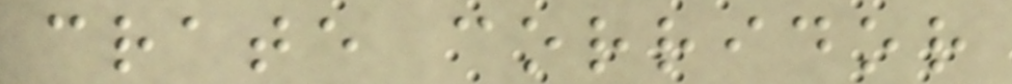crate corridor
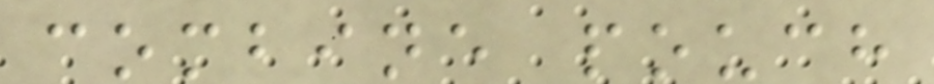combine pouch
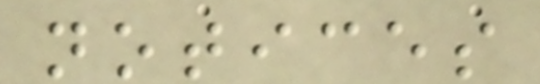notices
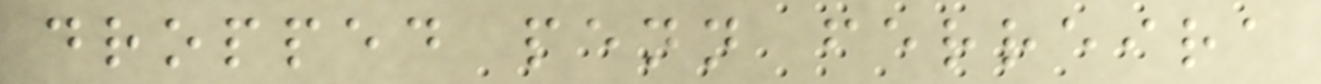dropped penn ferreira
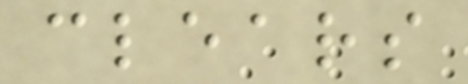clears
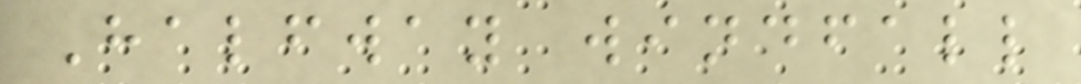Halfway windfall
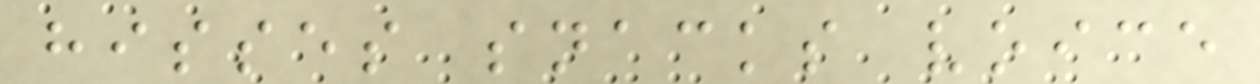hisses snacks voice
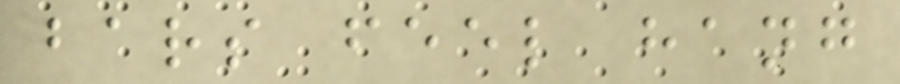bars feel hang
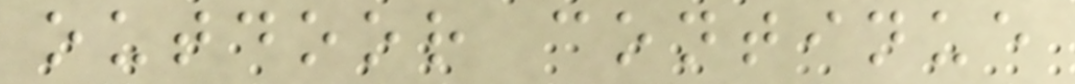outdoor continue
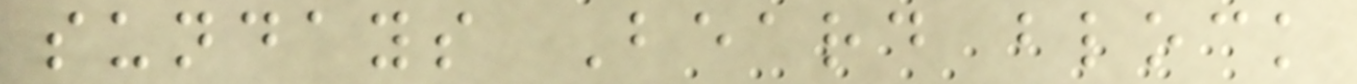sundays Beard block
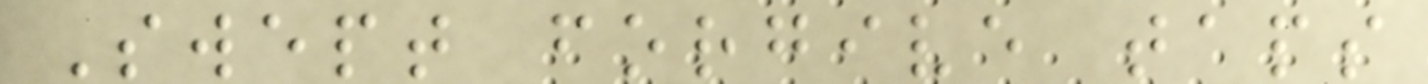Swept forgive taps
